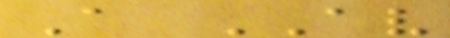A AV
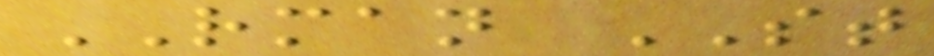RMAN ST
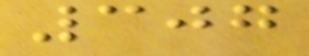307
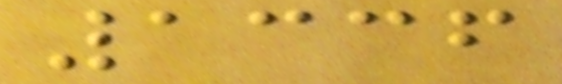1336
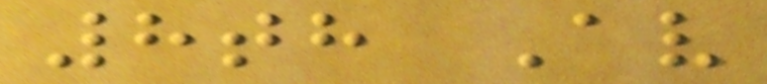8th Av
